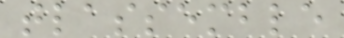tlassemble
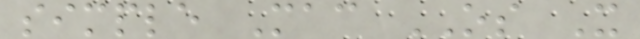simple Mac OS X
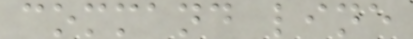command line
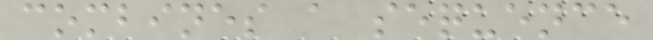combines a sequence
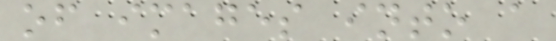of images into a
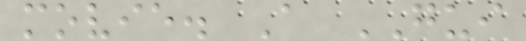movie. A GUI
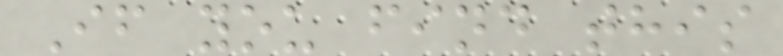If you find this
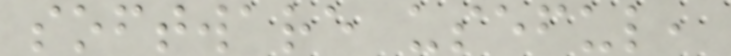software useful,
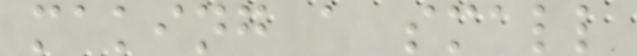making a small
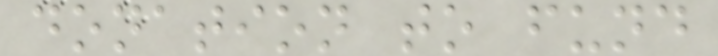donation to fund
